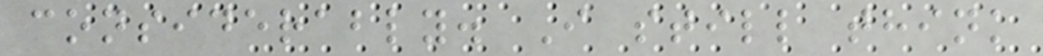considerably. I still think
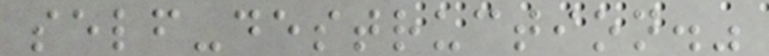self-destruction."
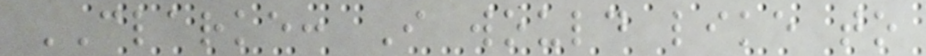CLARKE: I would like to
